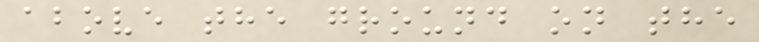above the ground on the
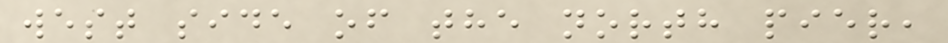west side of the north pier,
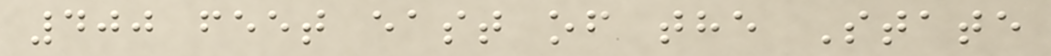400 feet east of the State
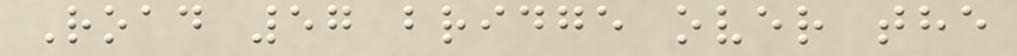Road 57 bridge over the
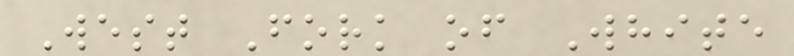West Fork of White
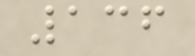136
